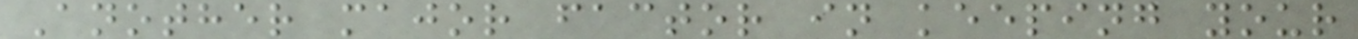Another major factor in keeping your
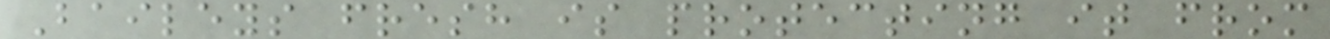Baileys fresh is protecting it from
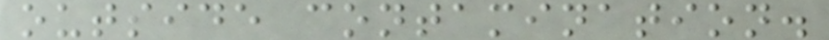outside contamination.
